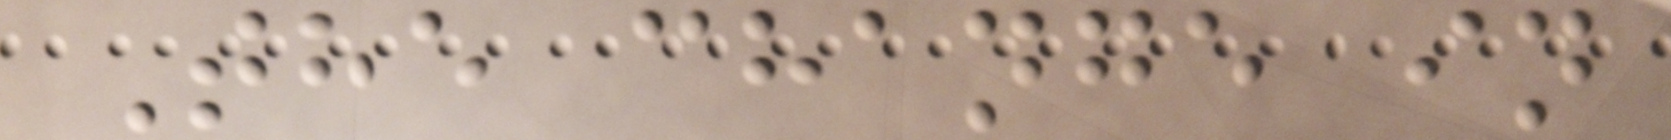The change in
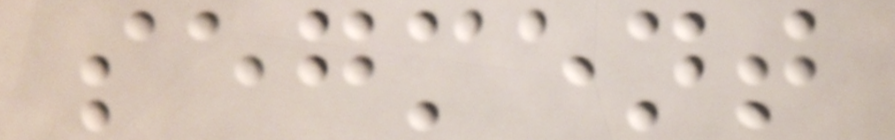segment
